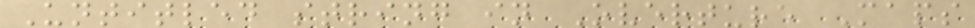Untitled string in Overture Maps
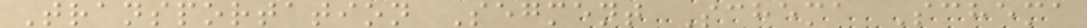Transportation Segment Schema Schema
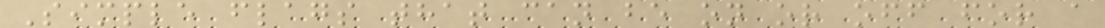Simple flags that can be on or off for a
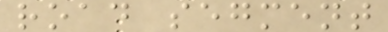road segment
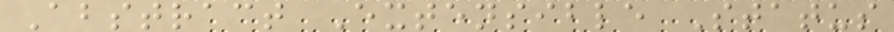Abstract Extensible Status
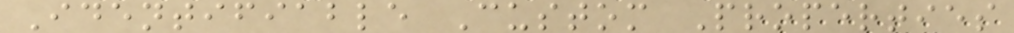Identifiable Custom Properties
